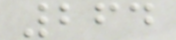264
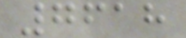7618
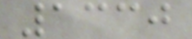1330
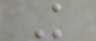K
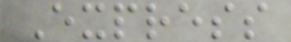Express
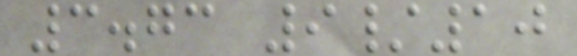3.73 9/10
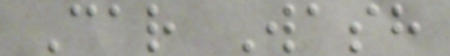Car Wash
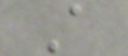A
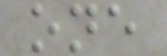one
